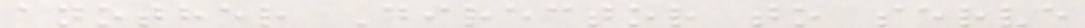another Director to serve
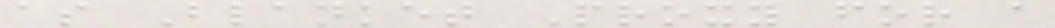as Blanket Proxy for a
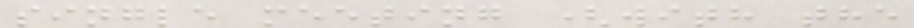single meeting (with the
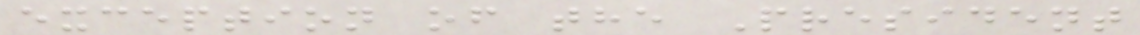exception of the President
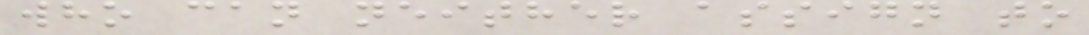who can neither assign to
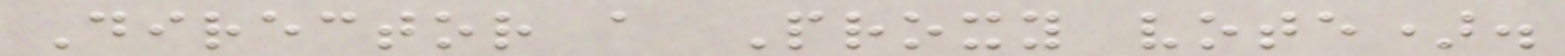Director a Proxy vote).
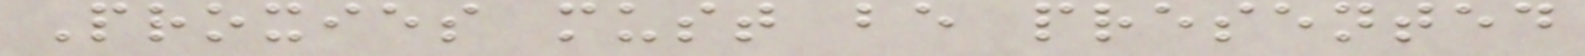Proxies must be presented
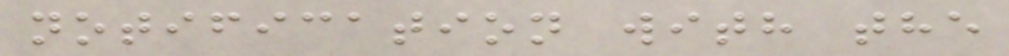notification with the
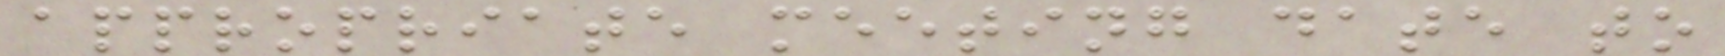appropriate meeting date to
